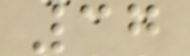37
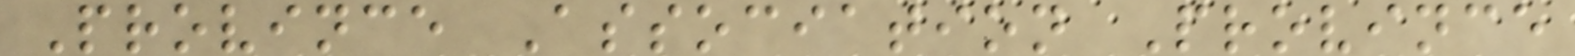Province Association Province
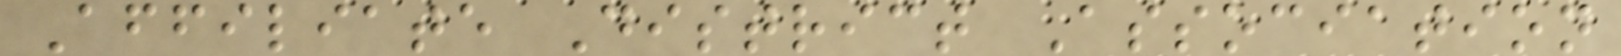Affiliate District Association
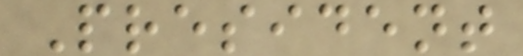President
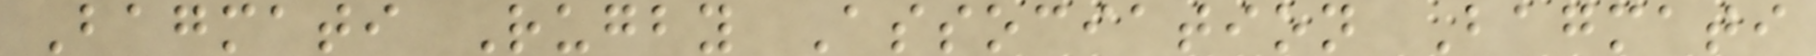Bagmati Rugby Association Bagmati
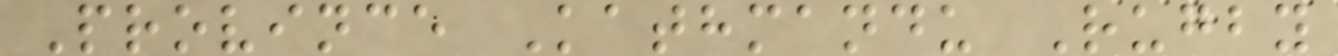Province Kathmandu Rugby
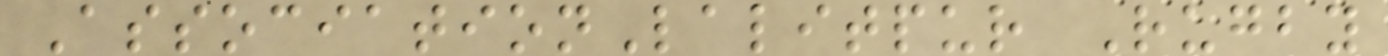AssociationLalitpur Rugby
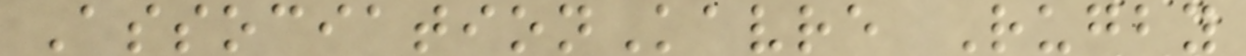AssociationKavre Rugby
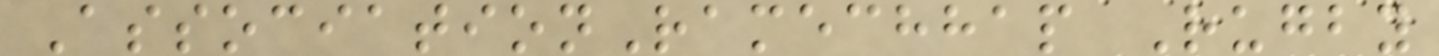AssociationRamechhap Rugby
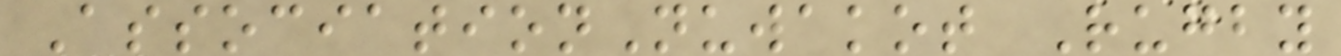AssociationNuwakot Rugby
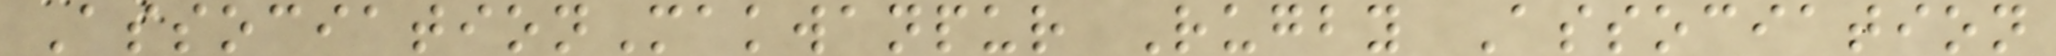AssociationMakwanpur Rugby Association
